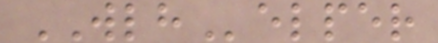WLHelper
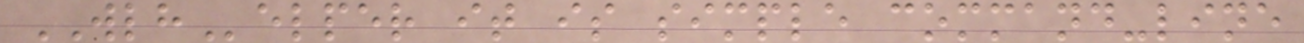WLHelper it is simple command-line
